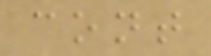cont
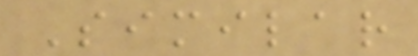Similar
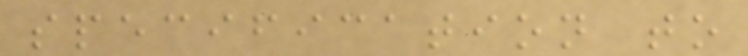specification to
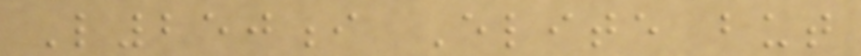L250i Elite but
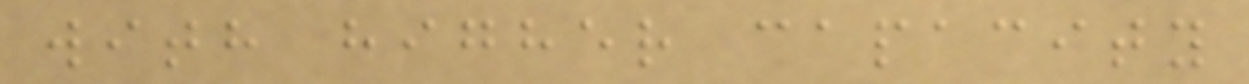with higher capacity
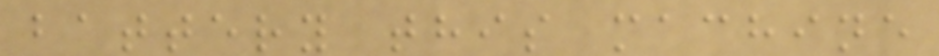battery this machine
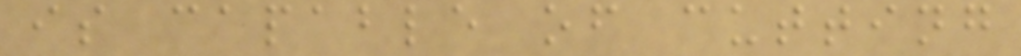is capable of cutting
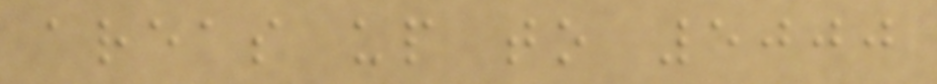areas up to 5000
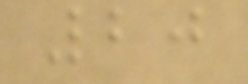20
